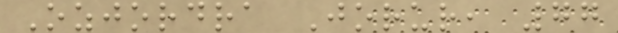Ozjordra Jorur, 77
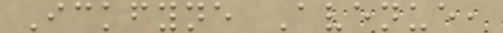Ickfyne Avenue,
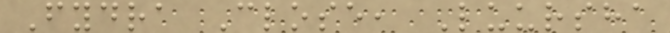Fydra Close, Luursha
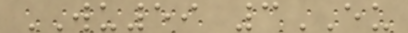WU59 3EU
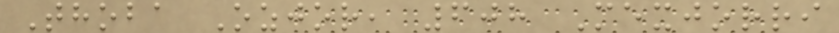Thoba Ozjor, 608 Mexjorri
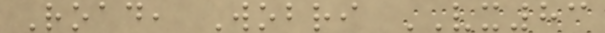Road, Wobri VX83
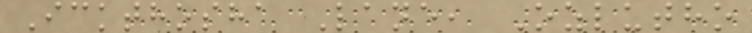Ickthosha Lane, Ozlutho
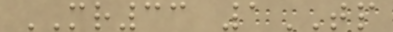MR33 1TP
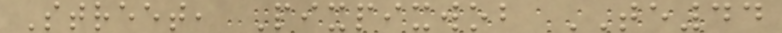Street, Pixpixwob TE44
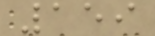159
